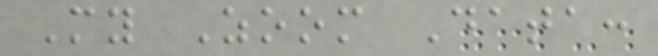My Zoom Data:
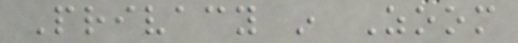Privacy in Zoom
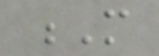M
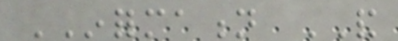INFORMATION AND
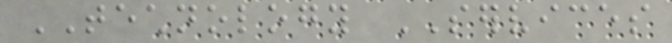TECHNOLOGY SERVICES
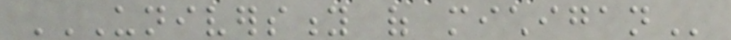UNIVERSITY OF MICHIGAN
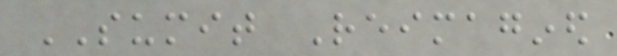SUMIT Reimagined
